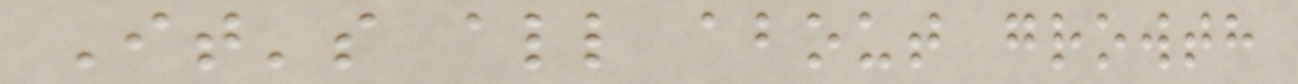It's all about growth
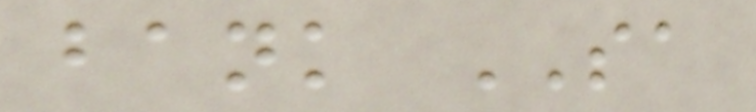bank SA
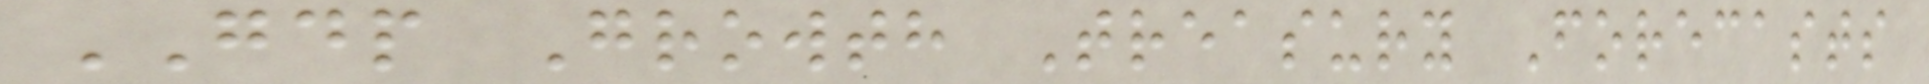GDP Growth Treasury Forecasts
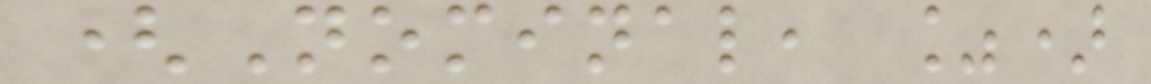(Nominal, %)
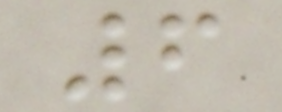6
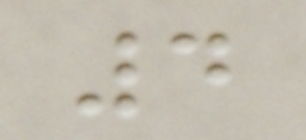4
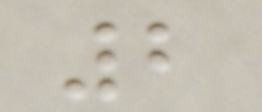2
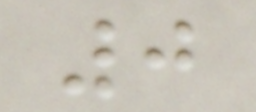0
